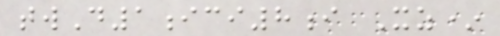twD1ici8i Xz*
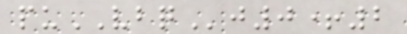puVBQj0+2
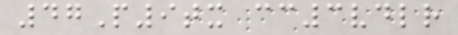47P9tx cc3vdlr
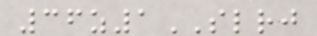36z1SLRJ
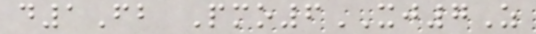d1Fb Pmo6XJ7Z
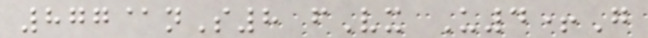877@nS8 fVx U4+G
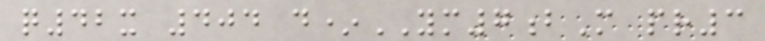q42x 404 d*YM7bM pr3
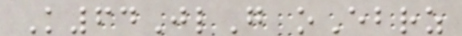K64JlG oEbrz
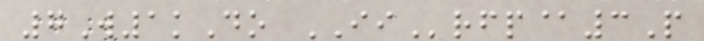7W1kDo IIrfp@3P
